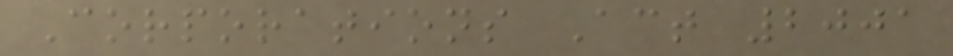Corporations Act 2001
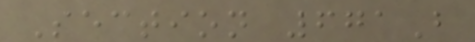Section 671B
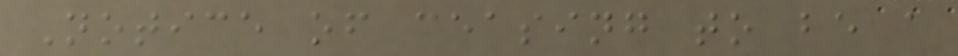Notice of ceasing to be a
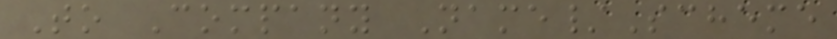To Company Name/Scheme
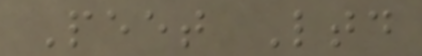Peet Ltd
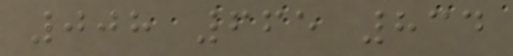008 665 834
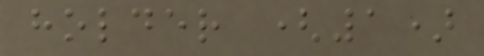holder (1)
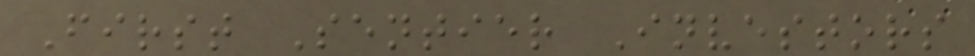First Sentier Investors
